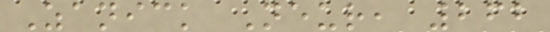Zanick Neur, 262
